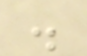.
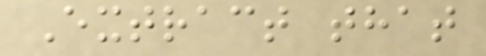Extract that
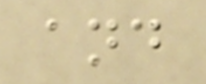and
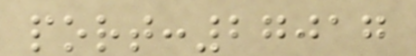port:27017
